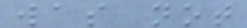was not
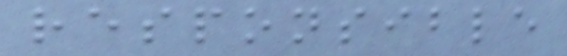responsible
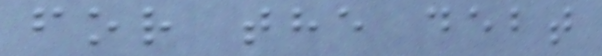for the debt
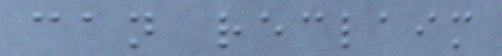can reclaim
